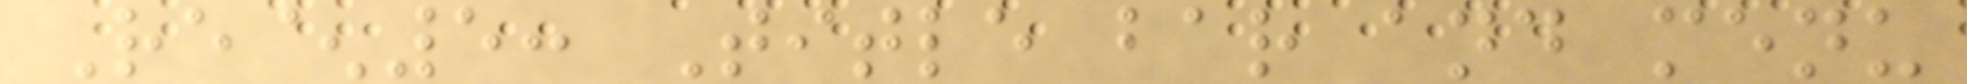Re^5: Title bar and menu
